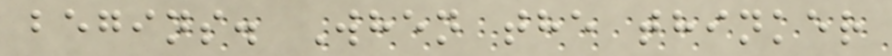begins. When the thinker
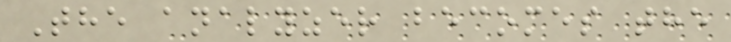The analyzer becomes the
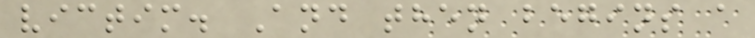victim. And then begins a
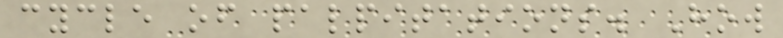cycle of palpitations. How
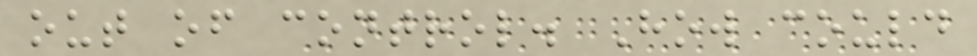out of control. How could
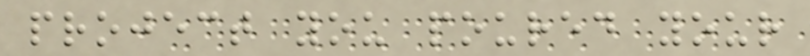project you poured your
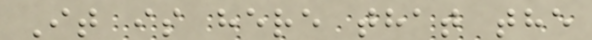It is here that the
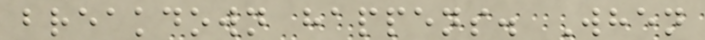breakdown happens. When
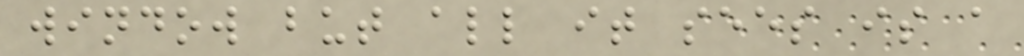window but all it sees is a
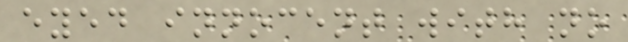eyed innocent with no
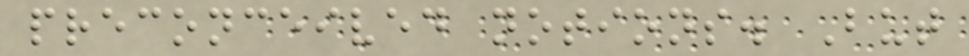preconceived notions. But
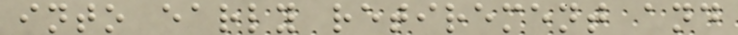into early retirement and
